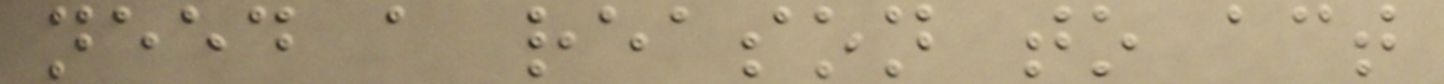need a reason to act
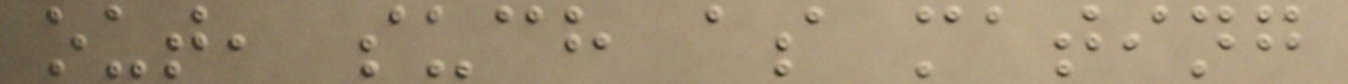out, such as mating
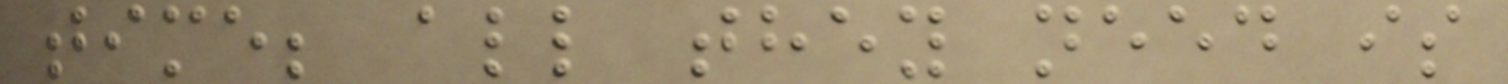time; all they need is
